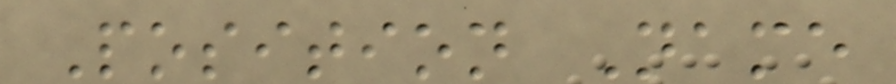Position Name
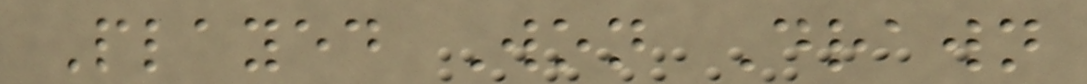Played Won Drawn
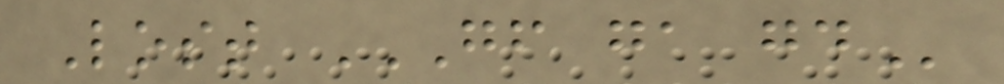Lost GF GA GD
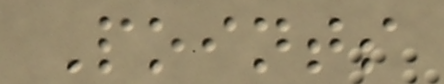Points
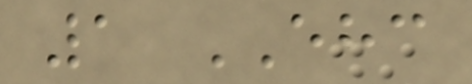1 EHC
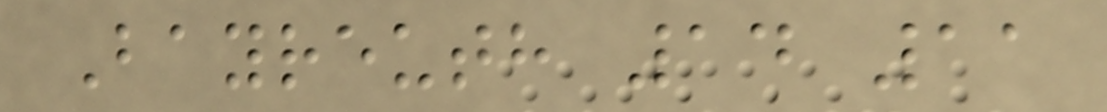Bayreuth 14 11
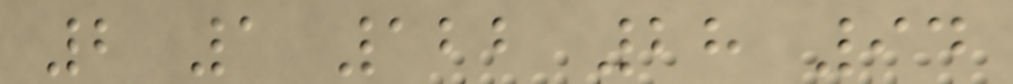2 1 122 28 94
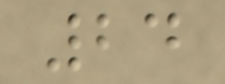24
